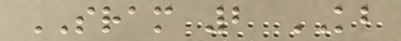SRAM 2 KB
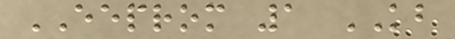EEPROM 1 KB
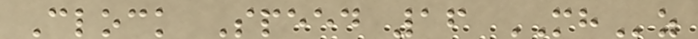Clock Speed 16 MHz
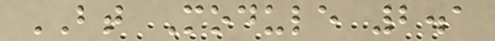BT Module 2.1
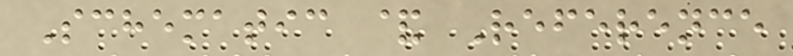Schematic & Reference
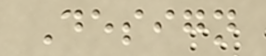Design
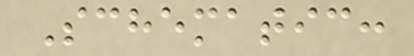Schematic:
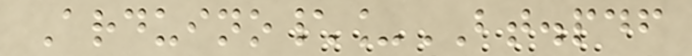Arduino\_BT.pdf
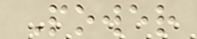Power
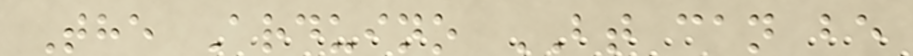The Arduino BT can be
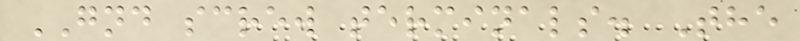GND screw terminals. The
